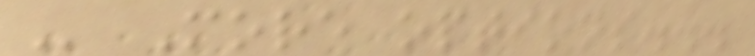- More options...
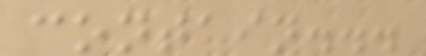contain...
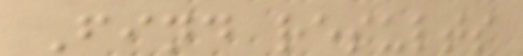Find results
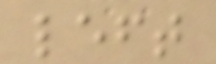left
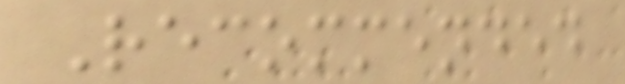Recommended
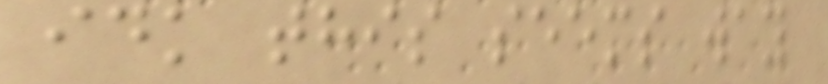idk this seems way
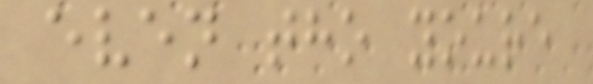even tho youre
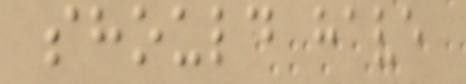should have
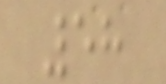58
